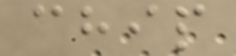chip
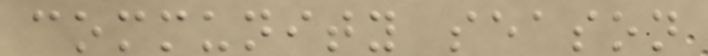community season
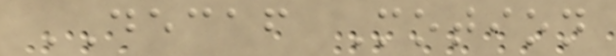DECAF Motion
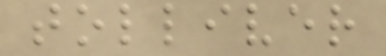tolliver
